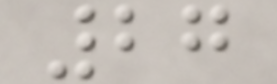27
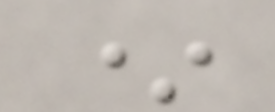*
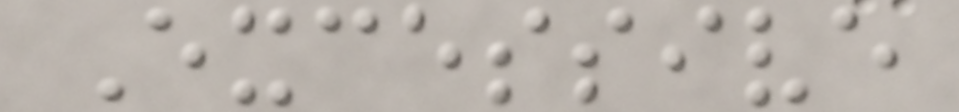Excessive
